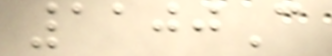1100C
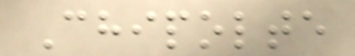Chipolte
